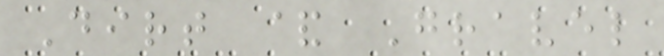Dirt & Gravel
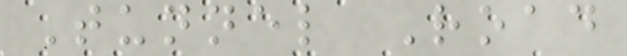Tunnel Road
